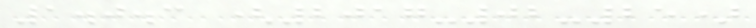1.0.3 (2017-02-25)
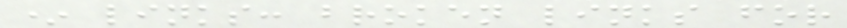* links: broken links for
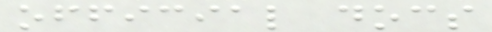official docs
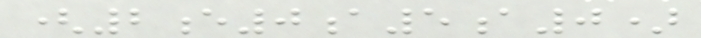(2e0a5a0)
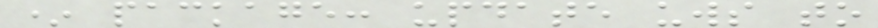* package: update uws to
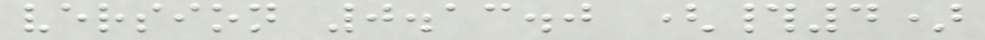version 0.13.0 (#4)
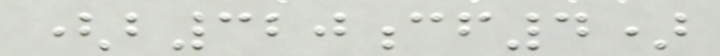(b320cf4)
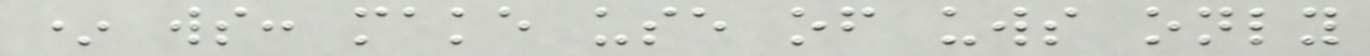* ws: make use of uws only
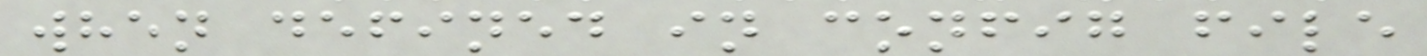when defined in config file
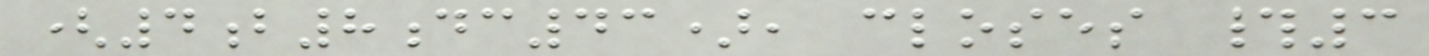(4b8dc43), closes #3
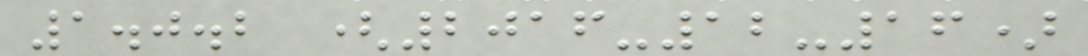1.0.2 (2016-12-16)
